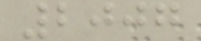2007
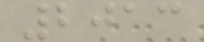2013
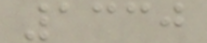1330
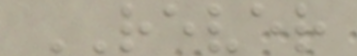REVER
